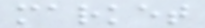market
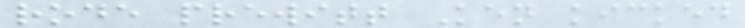rode prewitt Ken kicked
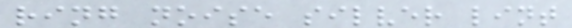ring noise silver lint
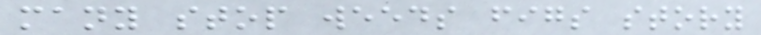many stop weeds figs story
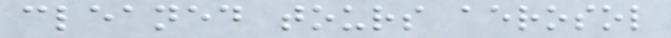cleaned tours aerosol
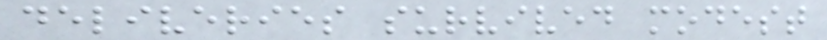deliveries survived modest
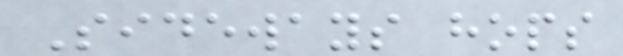Sideways hops
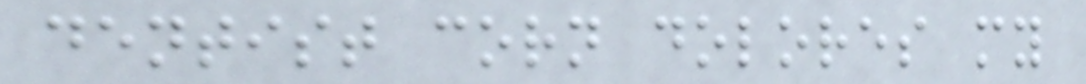dentist corn dolores my
